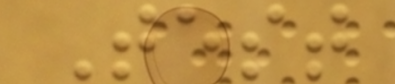Test
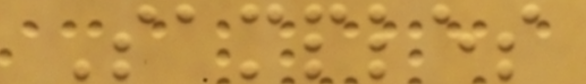Samples
